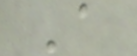A
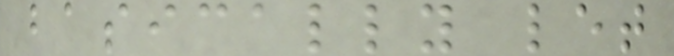basically let
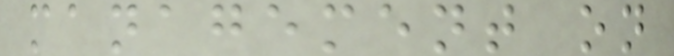management on
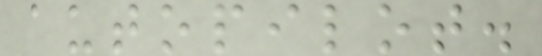autopilot.
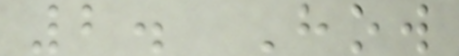2. How
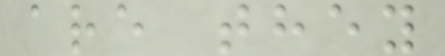are they
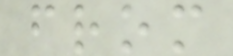from
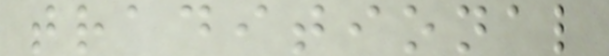traditional
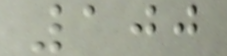100
